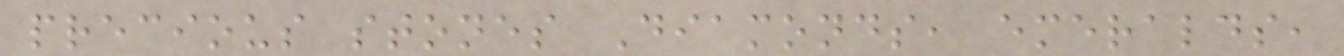precious stones Diamonds, emeralds,
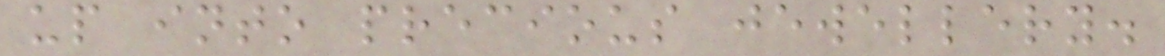up into precious jewellery.
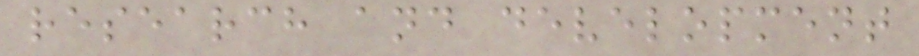research and development
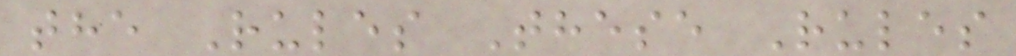the Rules These Rules
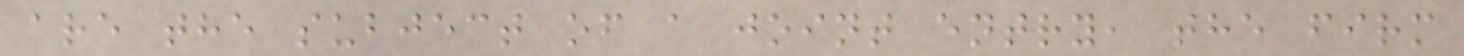are the subject of a joint entry, the firm
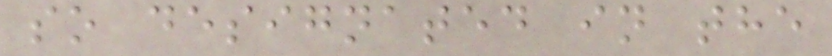so designated in the
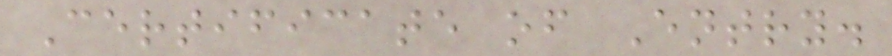Certificate of Entry.
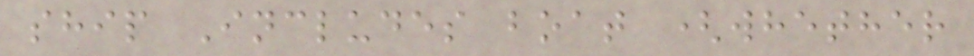ship Includes boat (whether
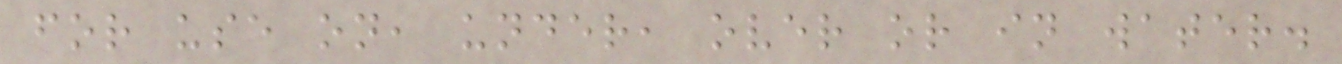for use on, under, over or in water.
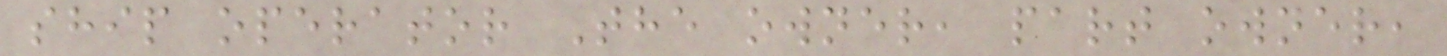ship operator The owner, part owner,
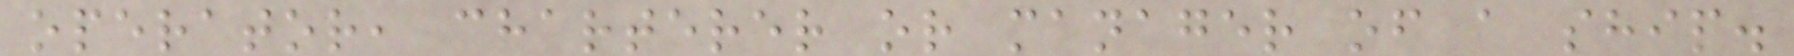operator, charterer or manager of a ship.
